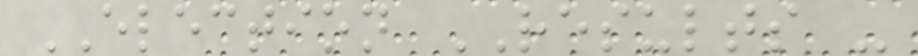ELECTION RESULTS -
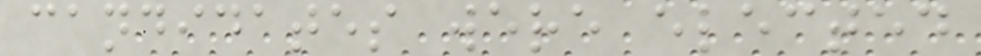candidates were elected
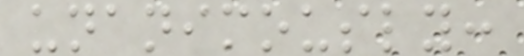unanimously:
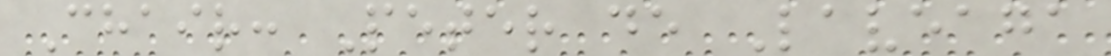Chair: Peter de Laveaga
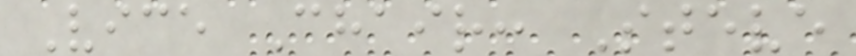Vice Chair: Steve
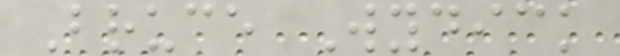Bruce Wydick
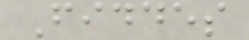Fiddes
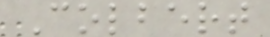Colbert
